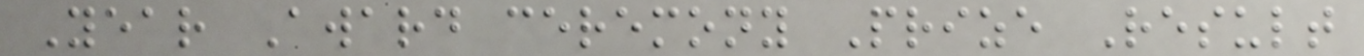Year Award ceremony Prize Result
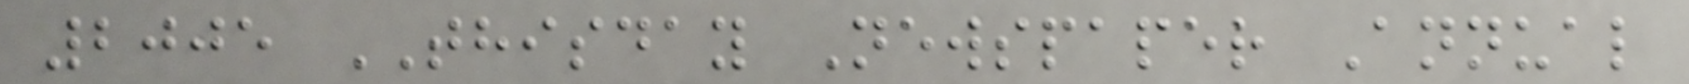2005 THISDAY Newspaper Annual
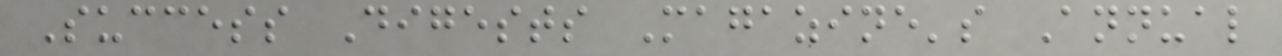Success Digests Magazine's Annual
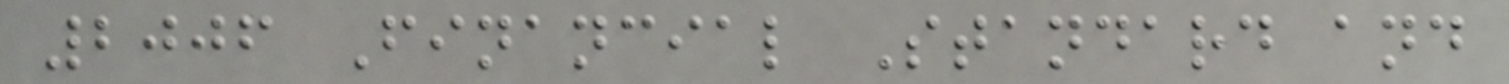2006 Financial Standard and
